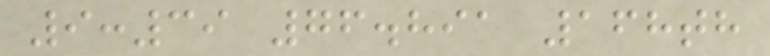9:39 76.891 168th
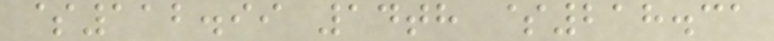$112.99 14th $218.31
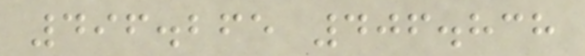496.265 406.838
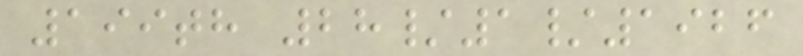199th 28/1/1926
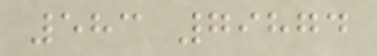583 79874
